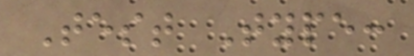Test Type:
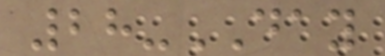28-DAY
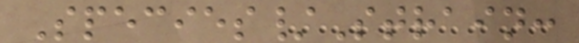Species/Strain:
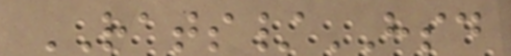RATS/HSD
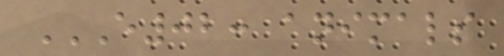E02: ANIMALS
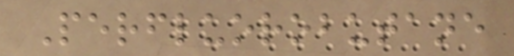Perfluorobutane
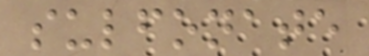sulfonate
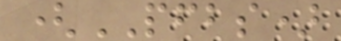(PFBS)
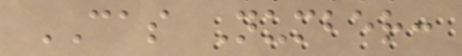CAS Number:
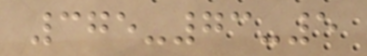375-73-5
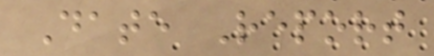Date Report
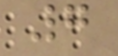7
